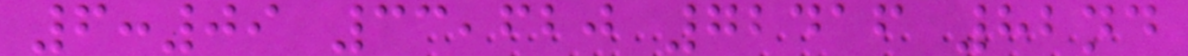6:09 33,620 72416 82nd
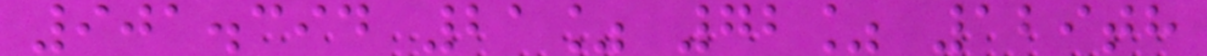901.394 21% 72% 129th
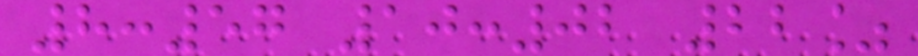8:57 10:02 22%
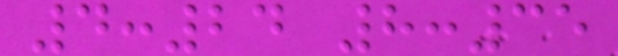4:24 8:35
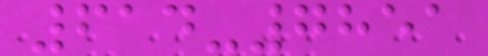614-7851
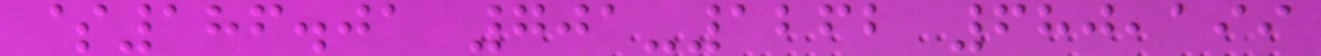$186.01 701-1262 680,199
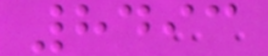8493
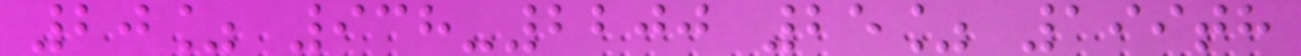20% 938-2200 25% 199th
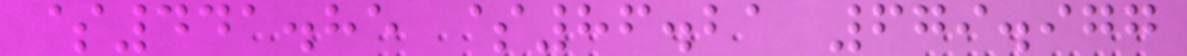$441.85 $86.21 679.977
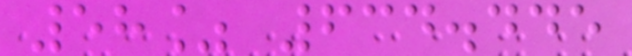58% 634.445
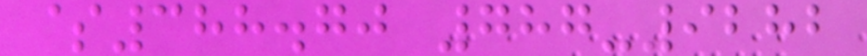$388.70 787-9282
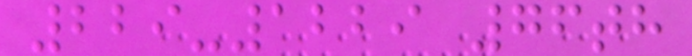229-1229 76th
